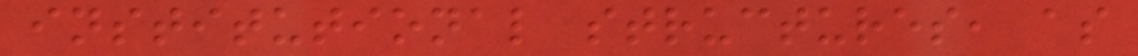institutional structures, as
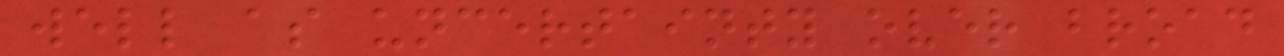well as uncertainty over broad
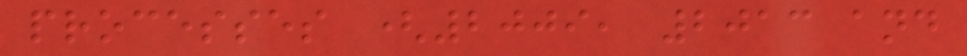processes (2009, 2013 and
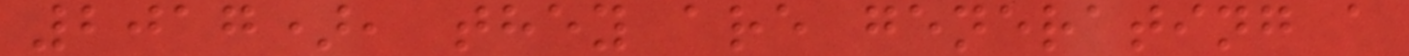2017), they are generating a
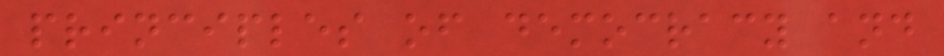principles of democracy and
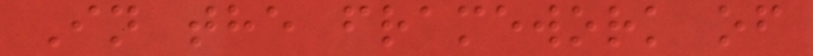In the framework of
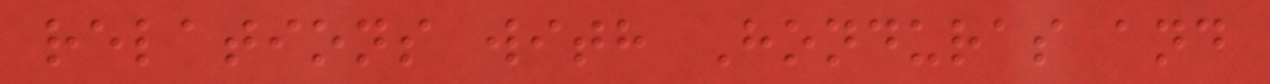relations with Honduras and
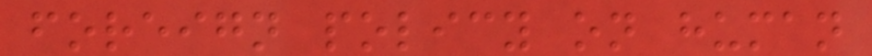foreign policy on human
